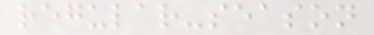regular-season
